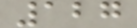127
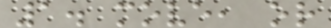1. move, or
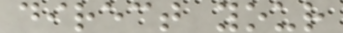direct your
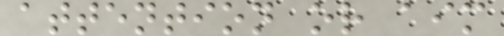attention or aim
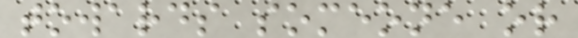towards someone or
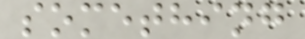something
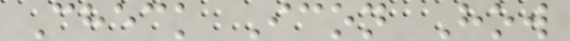Check Icon How
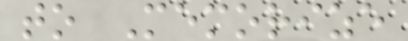to Memorize
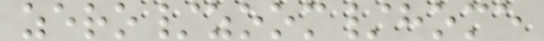zero/zoom/home
